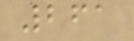261
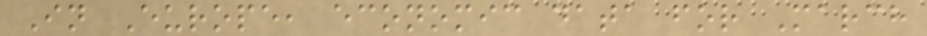In Europe, economic data for March
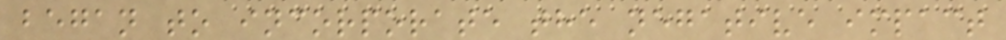began to incorporate the negative impact
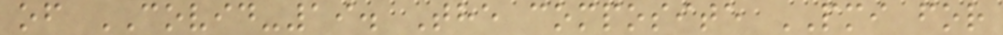of COVID-19. The composite PMI for
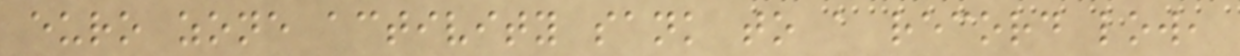euro zone activity sank to a record low,
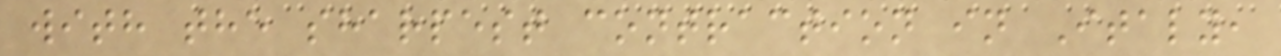with the sharpest contraction in Italy,
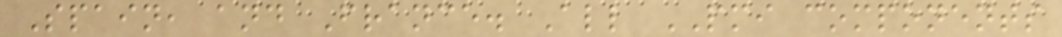Spain, and France. All PMI components
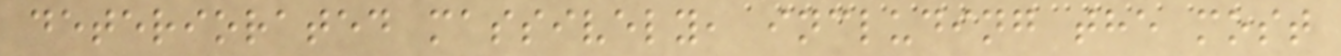deteriorated massively, including the most
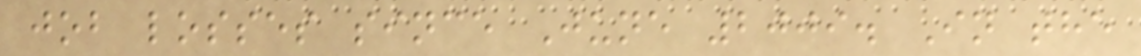job losses since June 2009. In the
